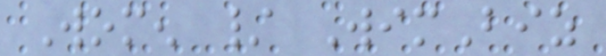Women / WimBiz
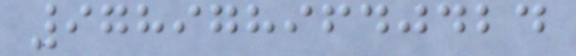9789789640424
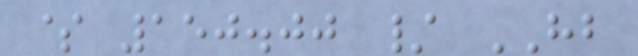$ 150.00 / HB
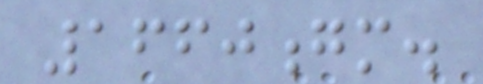1660gm.
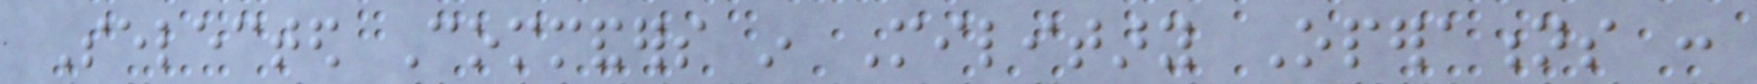Selected Commanders in Military Operations :
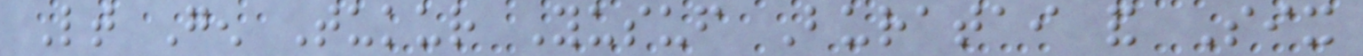Lt Gen Tukur Yusuf Buratai and Six
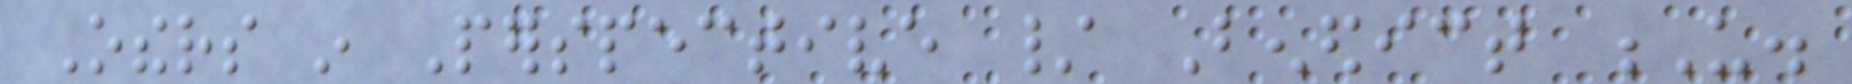Others in Perspective / Benedict U.
